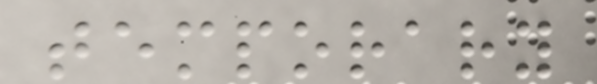temporary
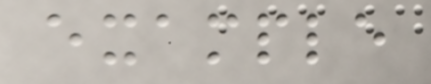example
